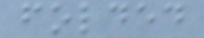folded
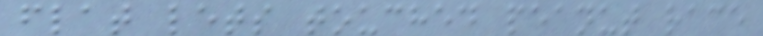flat lets touched peanut race
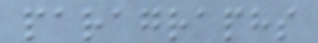paragraphs
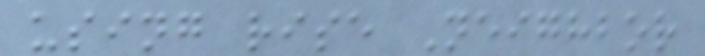using rise Neighbor
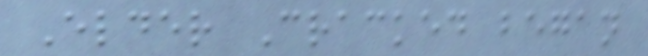Elder Cracked began
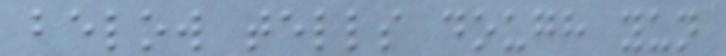below tells dough yun
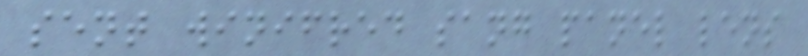sent winifred sang panel lens
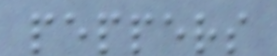peppers
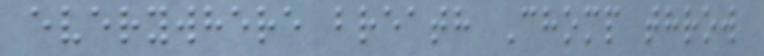everywhere breath Chomp throw
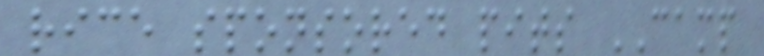rice sponsored pits CAMP
